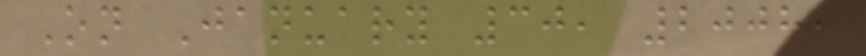On January 30, 2008,
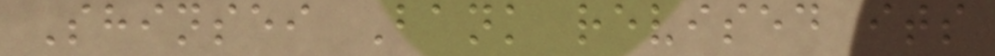Shinsei Bank revised its
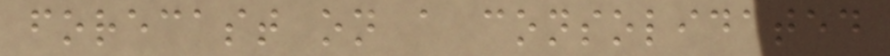forecast on a consolidated
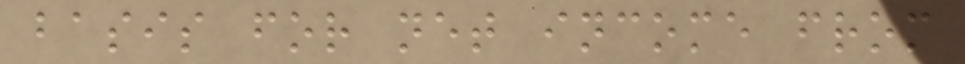basis for net income from
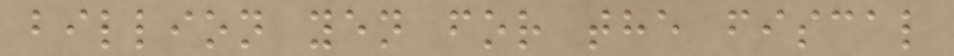billion yen for the fiscal
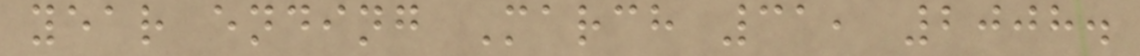year ending March 31, 2008.
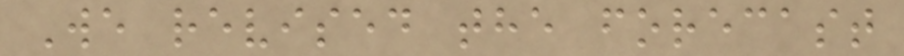We revised the forecast
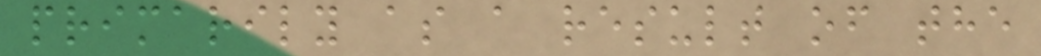primarily as a result of the
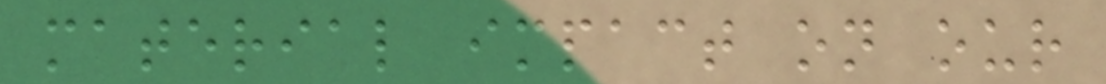material impact on our
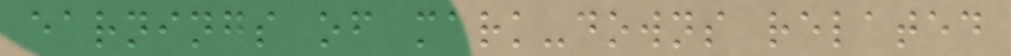earnings of mark-downs related
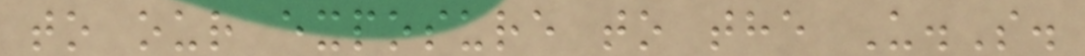to our exposure to the U.S.
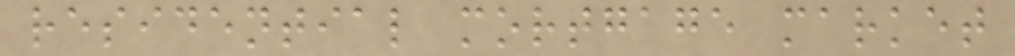residential mortgage market
